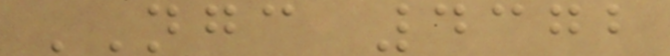NGC 4372
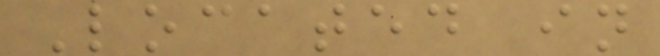Located in
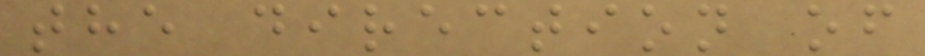the direction of
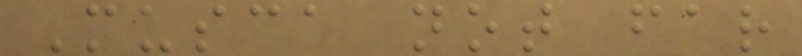Musca not far
